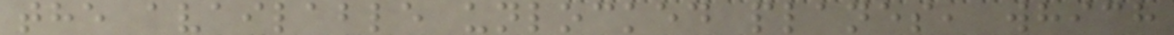the available unlocked planes, which
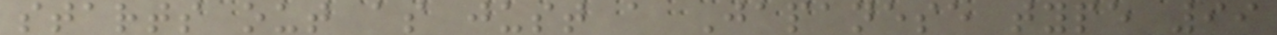starts out as just a Japanese type 99
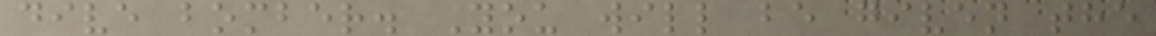dive bomber. You will be given the
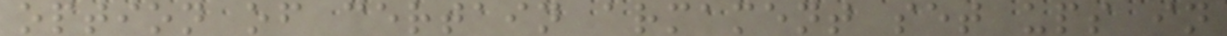option of certain armament set ups in
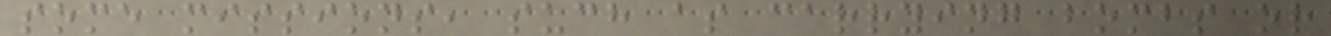some missions, such as carrying bombs or
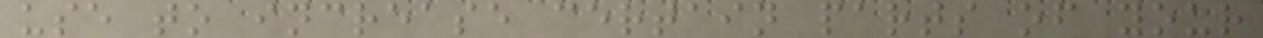use to increase certain parts of your
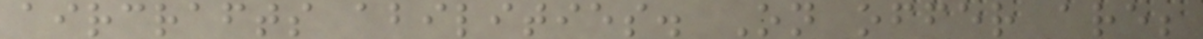aircrafts abilities. On offer are;
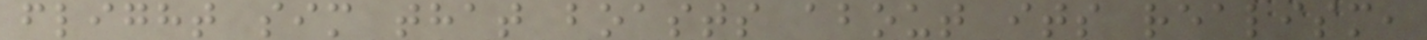flight sim that boasts about its realism,
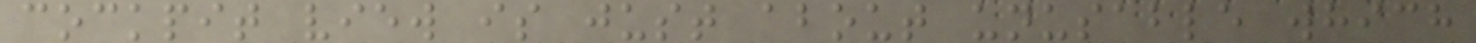cockpit view is just about unusable which
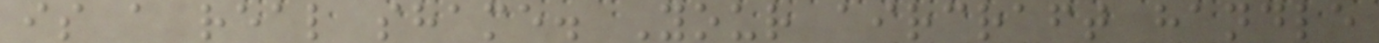is a real shame. Your aircraft handle
